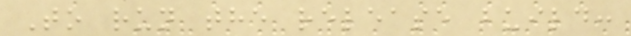To run the release build:
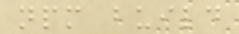npm build
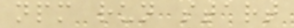npm run start
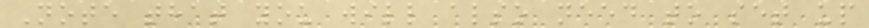Note that you will also need to set up
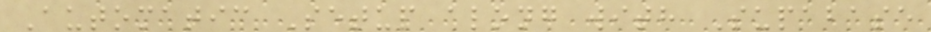Automatic Setup along with Supabase
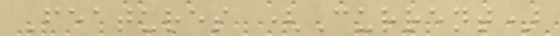Features (Current)
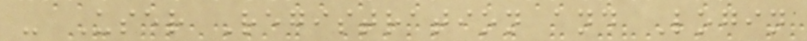- User Registration and Login
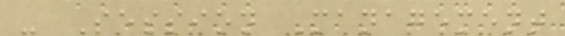- Session Management
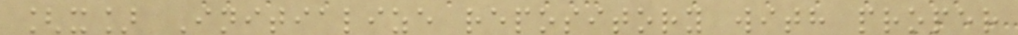[x] Initialize repository with proper
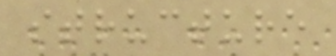structure
